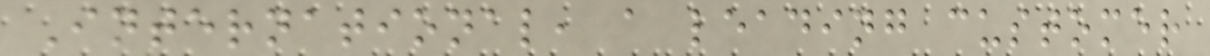International, a leading customer
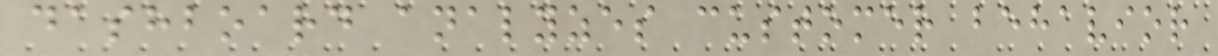dashboard analyzes customer behavior
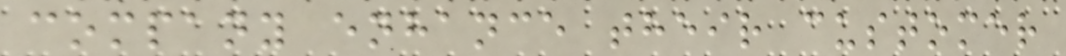company enhance their customer
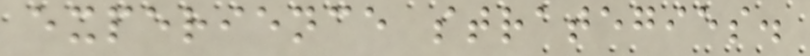experience strategies.
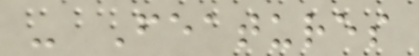- Features
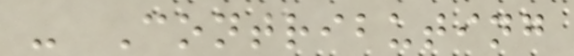- Contributing
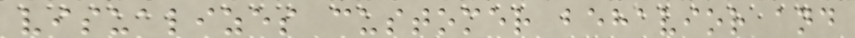visualizes customer behavior and
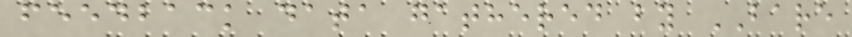feedback data gathered by BARE
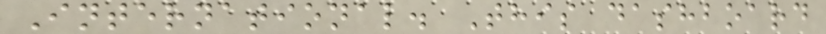International. This dashboard
